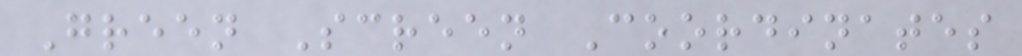Green Screen Coordinates
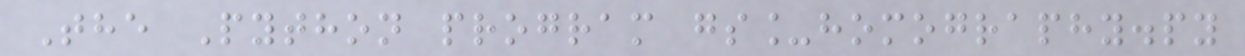The Python program gs_homography.py
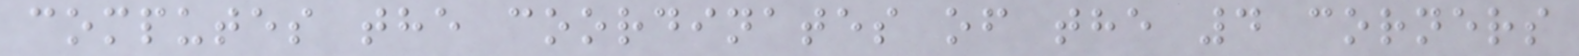computes the coordinates of the 4 corners
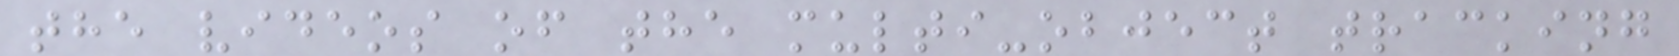the videos of the multi-object tracking
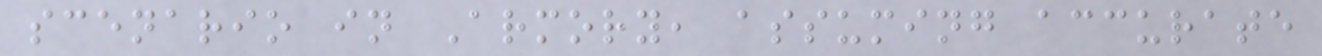scenario in Armory, assuming accurate
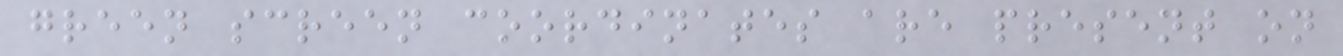green screen coordinates are present on
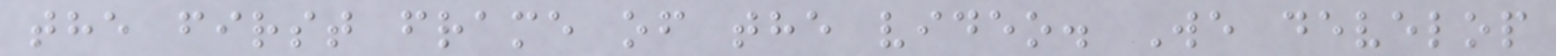the first frame of the video. We develop
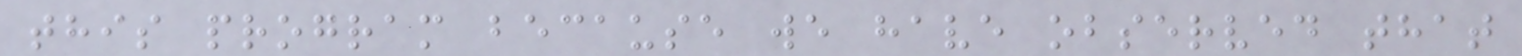this program because we have observed that
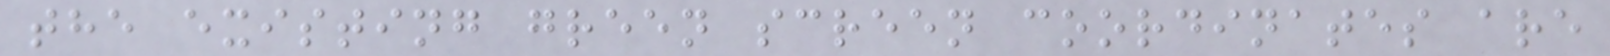the existing green screen coordinates are
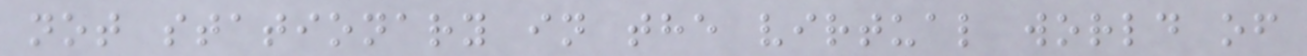not stationary in the virtual world of
